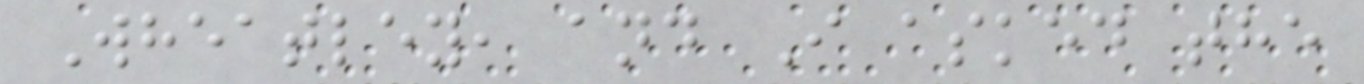Wheatley, and I asked the
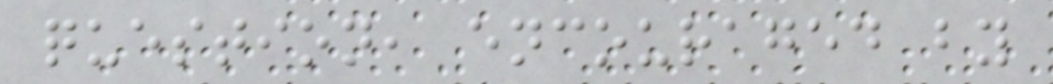question, encouraged by
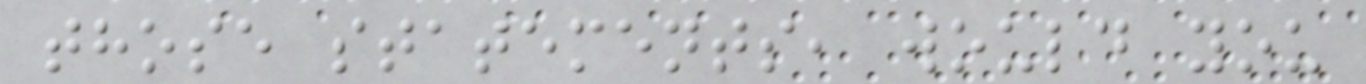those statements, would you
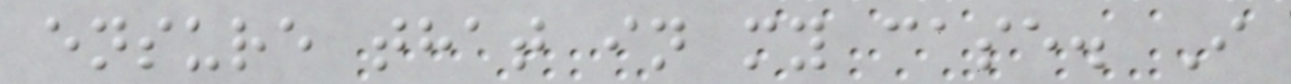ensure that in my case. I
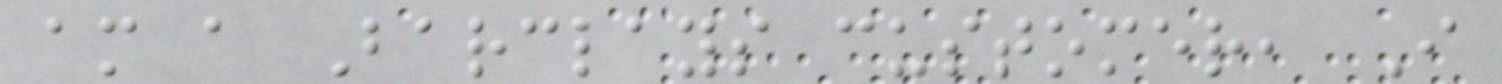am a Barclays customer, I
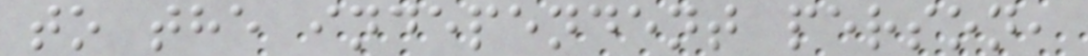to the independent person,
